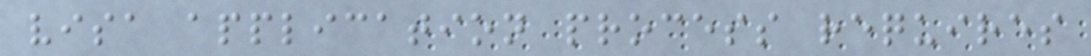visa application process requires
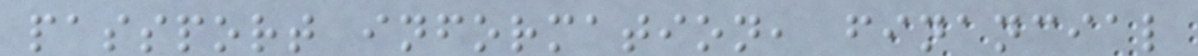passport information, financial
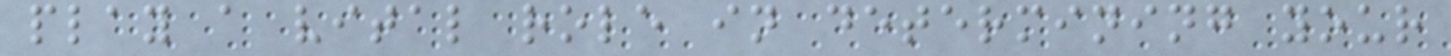play a vital role in determining your
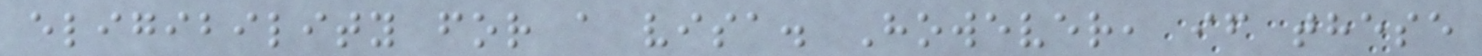eligibility for a visa. However, if these
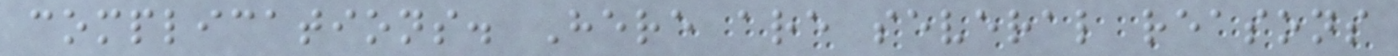complications. Here are several reasons
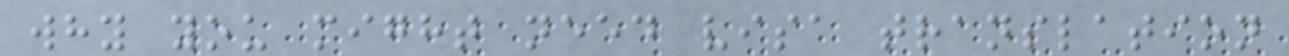why you might need visa translation
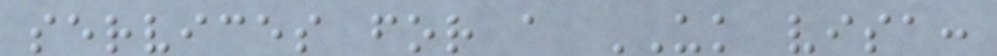services for a UK visa:
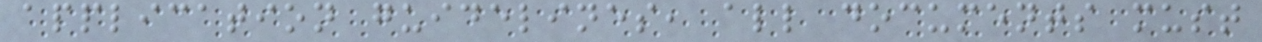application guidelines, all documents must
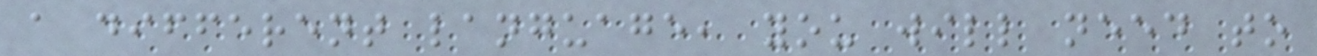a different language, you will need to
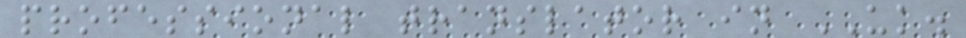professional translator in UK.
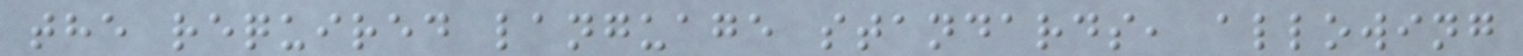the required language standards, allowing
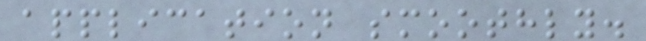application smoothly.
